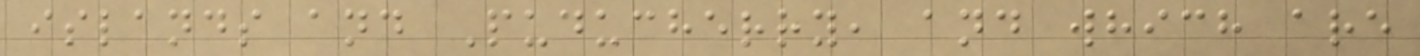islands and Puducherry, and which are
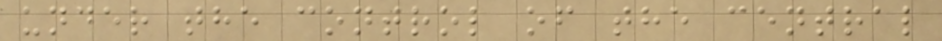under the control of the central
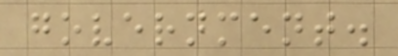government.
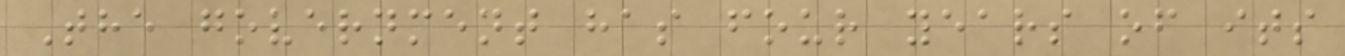The government has four years of its
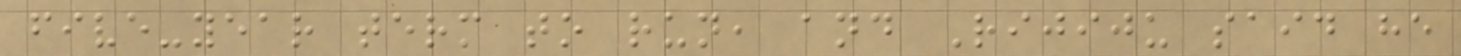five-year term to run, and Rijiju said he
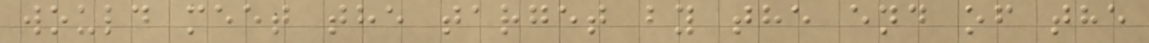would meet the target by the end of the
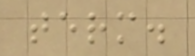term.
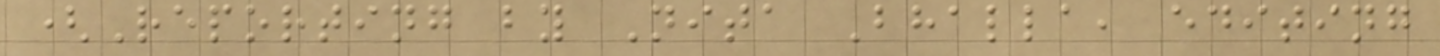(Reporting by Nita Bhalla, editing
